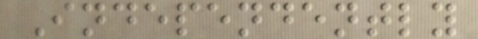Independently
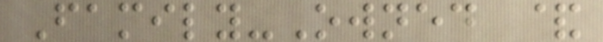Family-Owned &
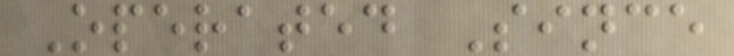Operated Since
